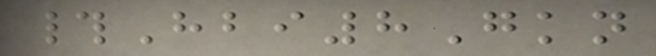#Hbi8Gkn
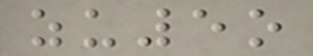zu5o
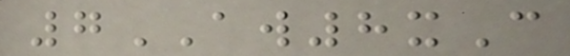7AW8xC
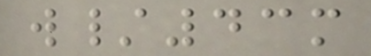w/43m
